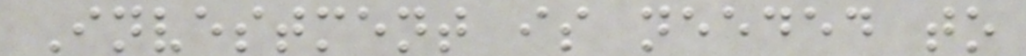Investment is needed to
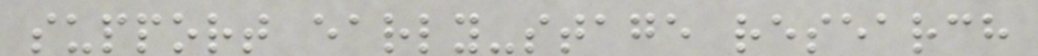support early-stage research
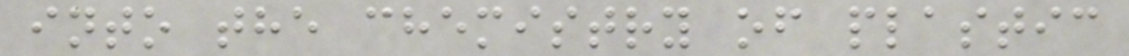into the chemistry of plastic
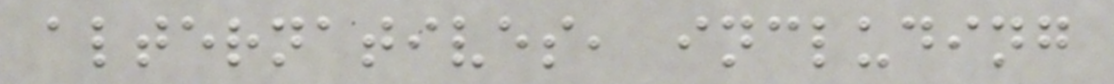alternatives, including
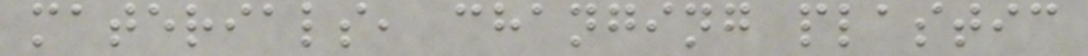materials, changing plastic
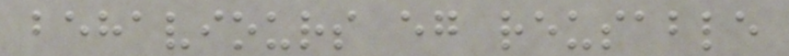behaviours eg reusable
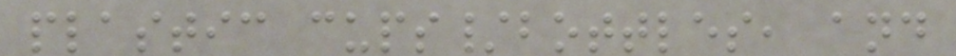plastic cups/bottles, and
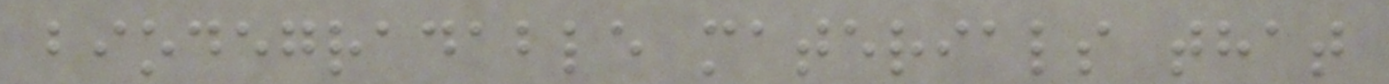biodegradable materials that
